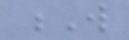W
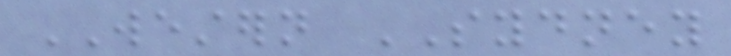WESTERN SYDNEY
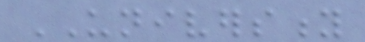UNIVERSITY
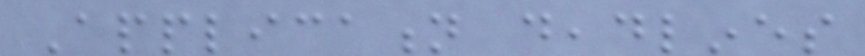Application deadlines
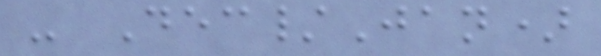- Dec/Jan)
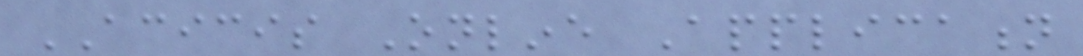ACICIS Online Application
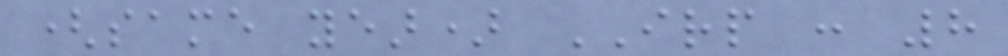(same year) IRP : 8
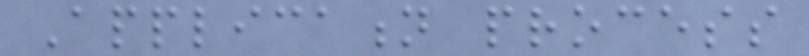Application process
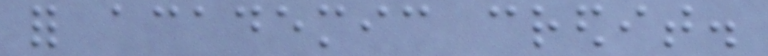for academic credit.
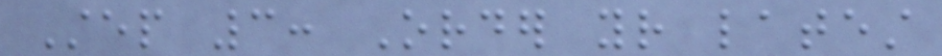Step 3: Order your latest
